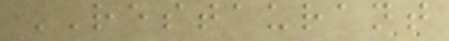RESTAURANT
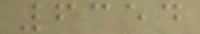6354
